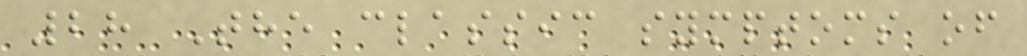28 The classic symptoms of
